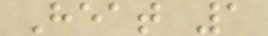Heat 1
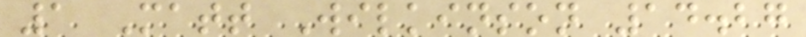1 Matt Wilkinson 14.27
